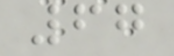67
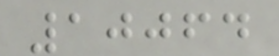10064
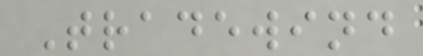Tradewind
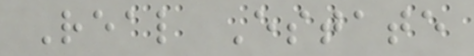Real Estate
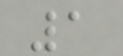1
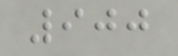900
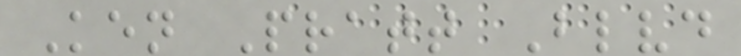Ken Pratt Blvd
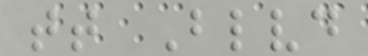tt Blvd
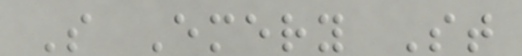S Emery St
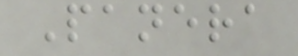Panera
